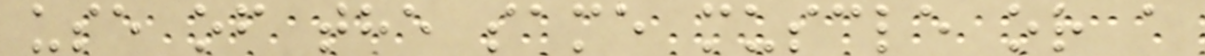use of the same muscle or a
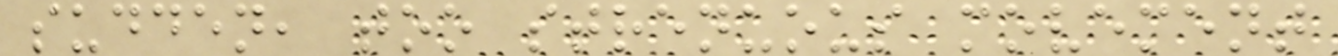sudden, too strenuous movement
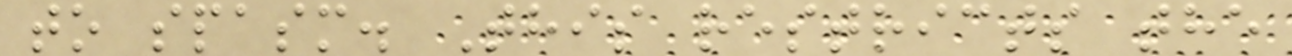to spasm. This restricts the
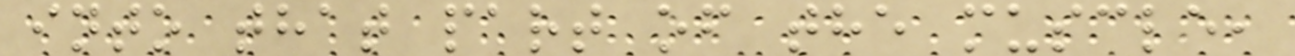into that part of the muscle,
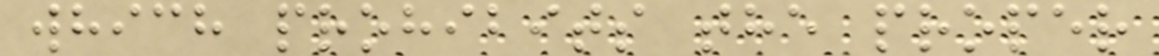which prohibits the proper
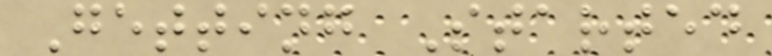Getting Started
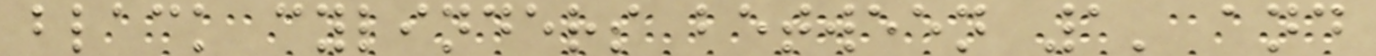black cylinders between 1' and
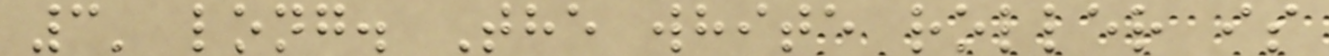3' long. The white roller is
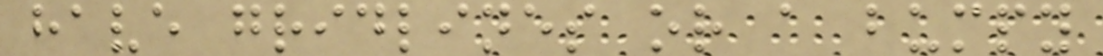have gridlines or a bumpy
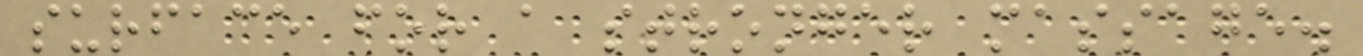surface for a stronger massage.
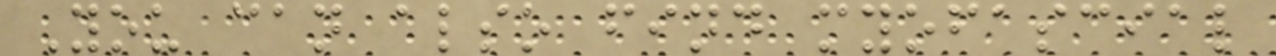You can also find myofascial
